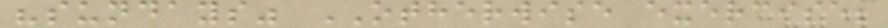"sundays" OTHERWISE exercise;
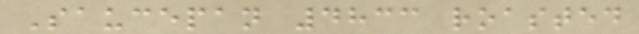Saucepan 4833 roasted
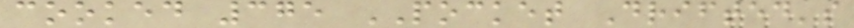cooked 375 POCKET Drifted's
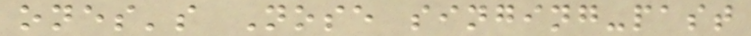ones's Nose singing-past
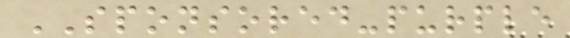SPONSORED-purple
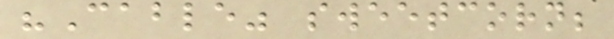"Cable" sweetcorn;
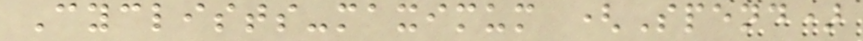Cyclists-maximum (Spend)
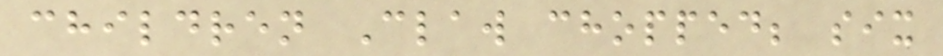children Claw chopped; six
